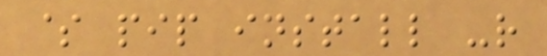$ pip install -r
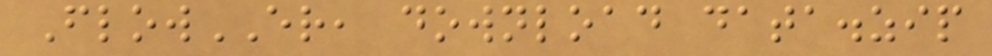FlowER, download data.zip
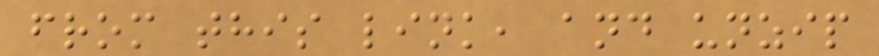from this link, and unzip
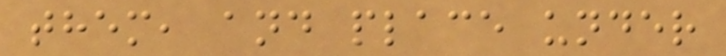them, and place under
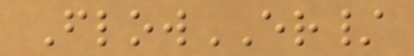FlowER/
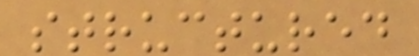structured
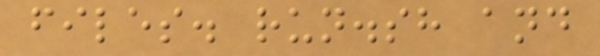files. run.sh and
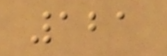121
